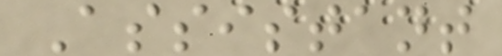Assistant
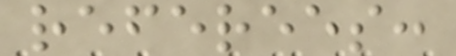referees:
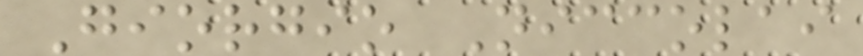Giorgio Niccolai
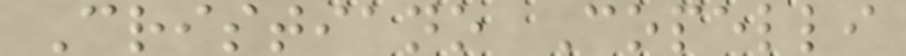Cristiano Copelli
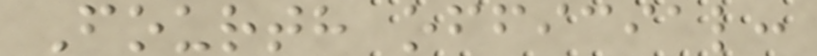Fourth official:
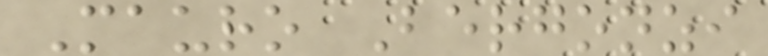Mauro Bergonzi
